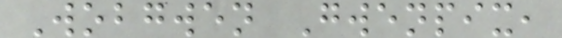Wobgwen Gwenpix,
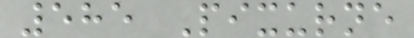585 Pixurne
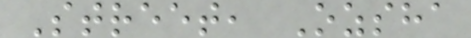Street, Ozsha
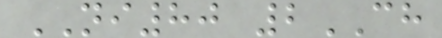NI80 2CH
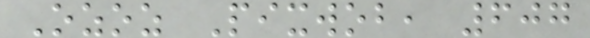Ozoz Pixwob, 607
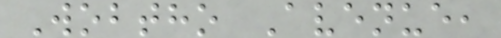Wobtho Avenue,
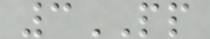3PP
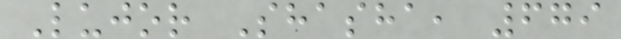Lujor Shasha, 679
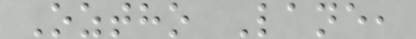Oztho Lane,
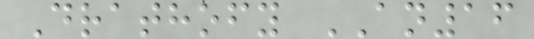Drathofy AN16
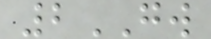2GW
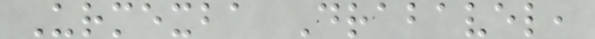Urmexba Drabavel,
